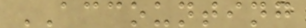ACCOUNTING
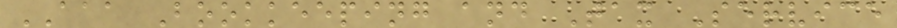AAA Bookkeeping and Tax Service
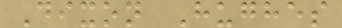Dixon Hughes
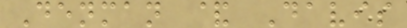Denman & Davis
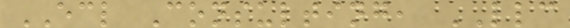ECL Consulting, LLC
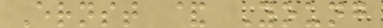Ernst & Young
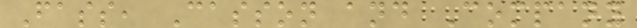Fass, Casson and Company
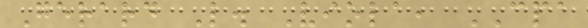Gerard L. Viola, CPA
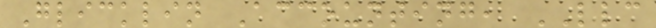Glicklin Accounting, LLC
